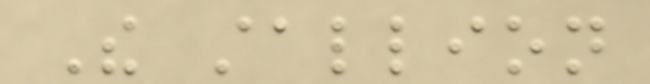The stallion
